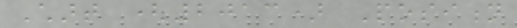Chart (2013) Position
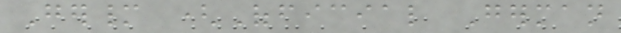Germany (Official German
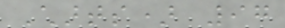Charts) 97
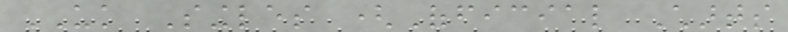UK Singles (Official Charts
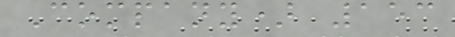Company) 153
